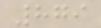879
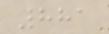881
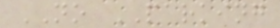NO PARKING
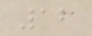12
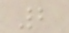2
